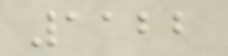1122
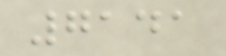7141
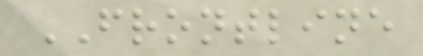FRONTLINE
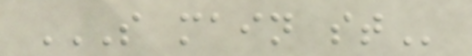S MAIN ST
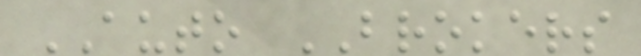AUTO BROKERS
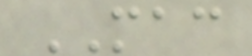MAC
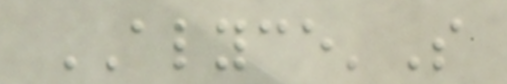ALYCE'S
